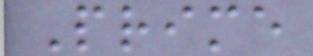Prime
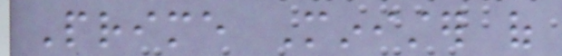Prime Minister of
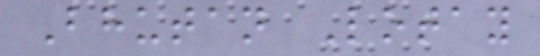Bhutan Lotay
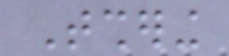Tshering
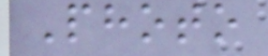Photo
